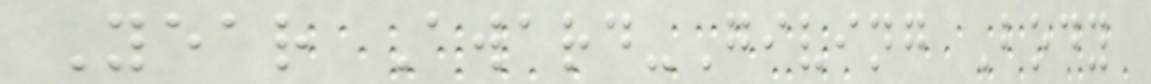Year Award-Giving Body
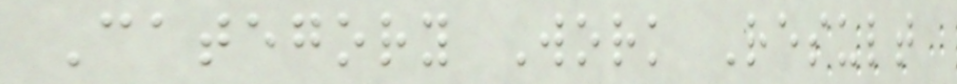Category Work Result
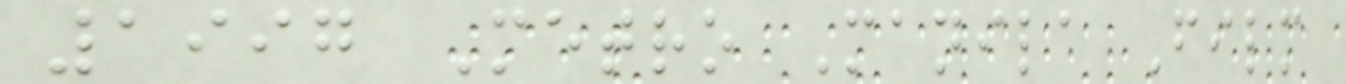1997 Metro Manila Film
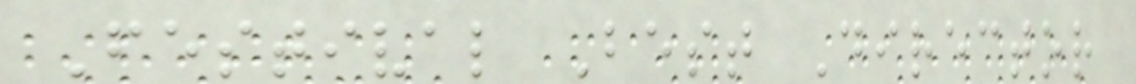Festival Best Director
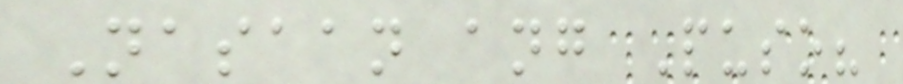Nasaan ang Puso?
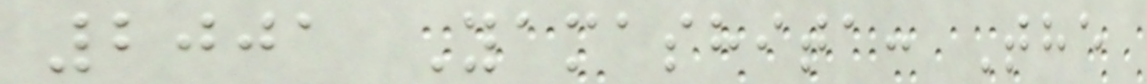2001 Yamashita: The
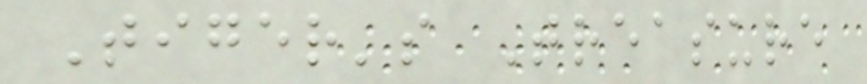Tiger's Treasure
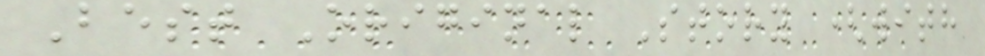Best Original Story (with
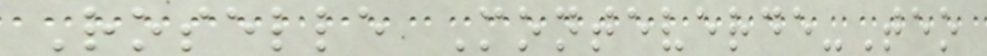Roselle Monteverde-Teo
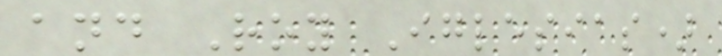and Roy Iglesias)
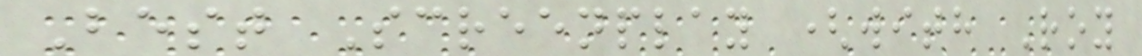Best Screenplay (with Roy
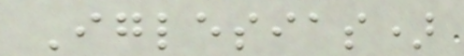Iglesias)
